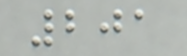201
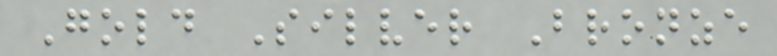Gold Silver Bronze
